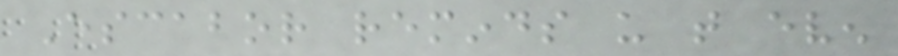Escabor reminds us that even
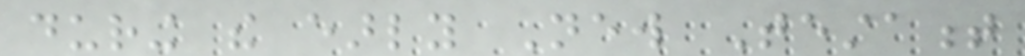during the early New Testament
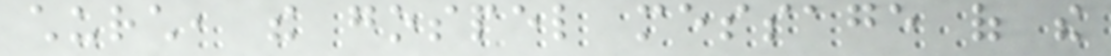church, the gospel message of the
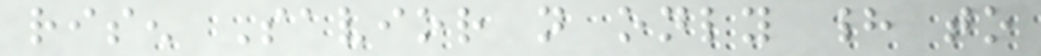risen Savior not only had to
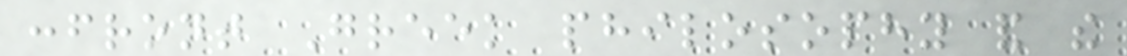confront Greek philosophy and the
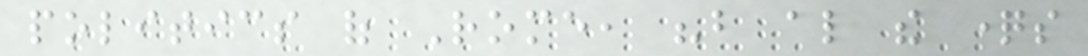politics of Rome, "but also the questions
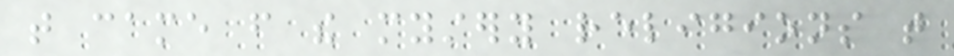that came from the mystery religions that
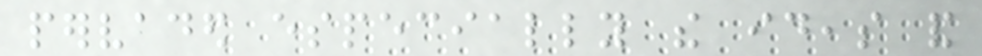pervaded especially the ideas and
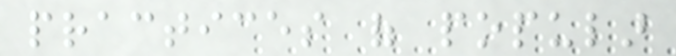practices of popular
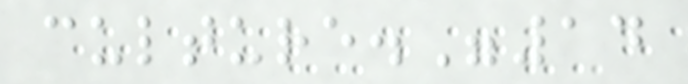culture."14
